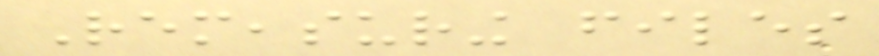Remeasuring files
